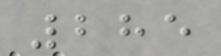285
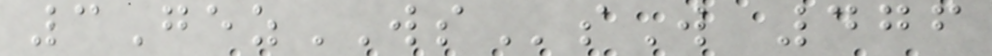3GezWSsW 476
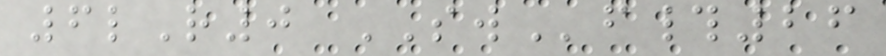6lR0 SWf#26
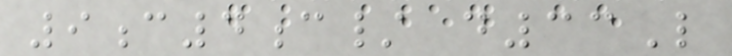9c4c/ d33L
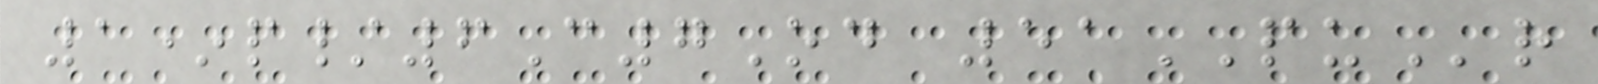1*p/6C7Od 51PUr
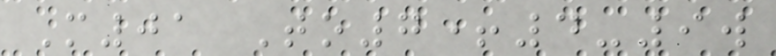M01 To7+4-9w
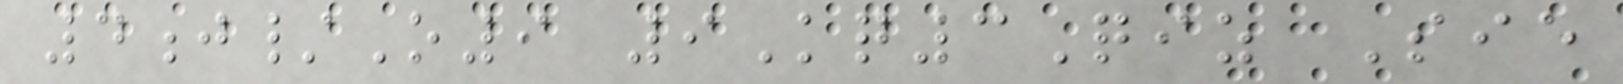4j/O9 9Kq3Qiz Sie
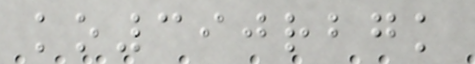ko390rbgk
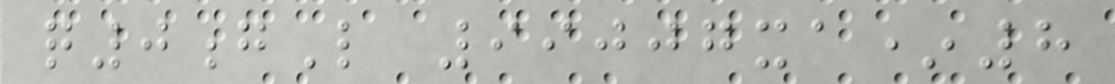q0gL 99007xa*8
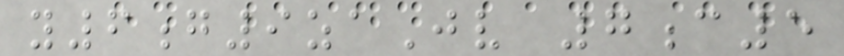y6g9zaJv 7c5
